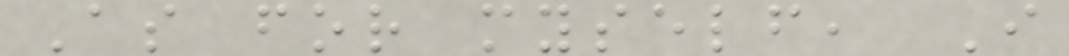As for myself, I
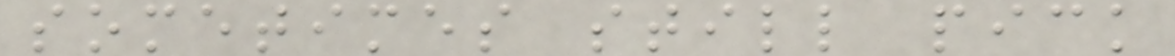sometimes still pick
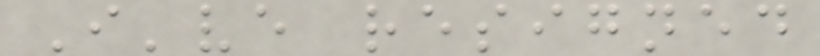I've resigned
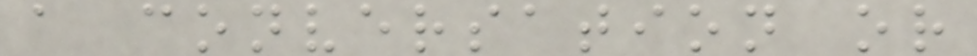a conversation or
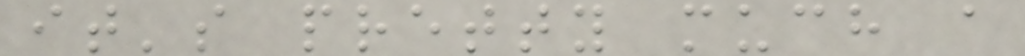it's pretty much a
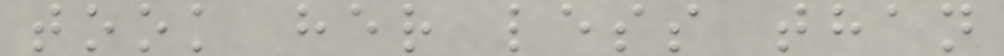took her less than
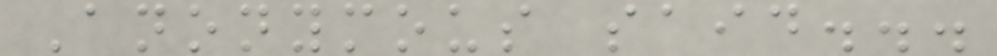Anonymous said...
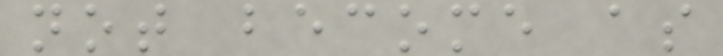not become as
